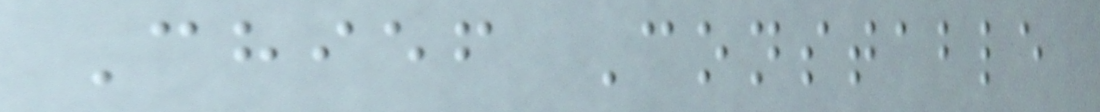Chief Constable
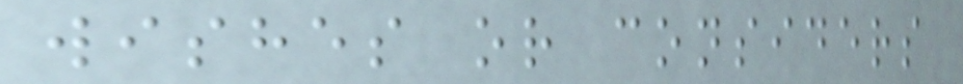wishes or considers
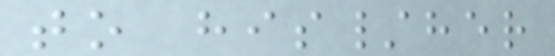to his/her
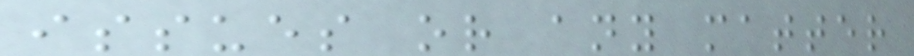issues or any matter
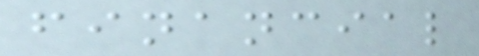financial
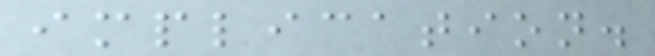implication.
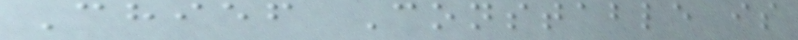Chief Constable is
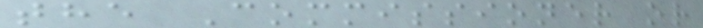the Commissioner or
